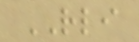RLI
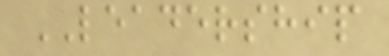LEADERSHIP
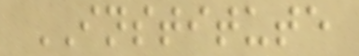INSTITUTE
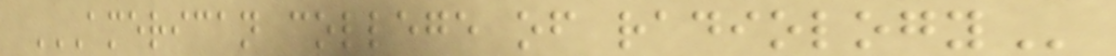AMERICAN COLLEGE OF RADIOLOGY
